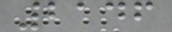2146
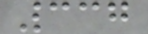337
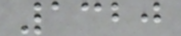1320
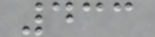433
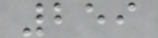259
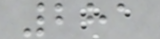281
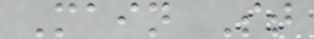Main St
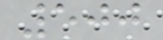500
